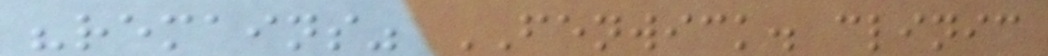"remains" FENWICK. clinic
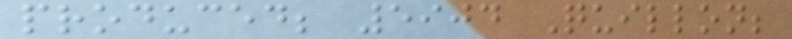produced; 5904 Quillon;
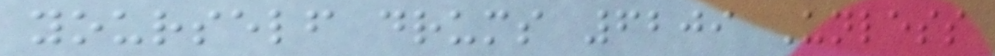yourself drums 6209 Unless
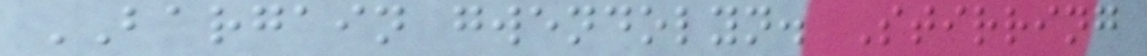BARGAIN gwendolyn. Stirring
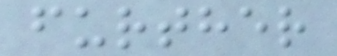further
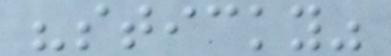"sticky"
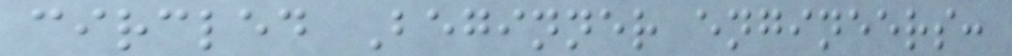circled Beginner engineers:
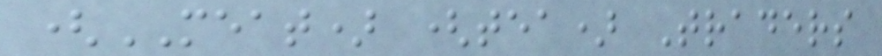(MEAT) (tea) Traders
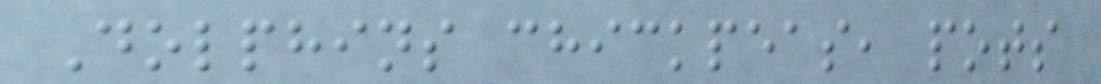Dolphins chickpeas, pots
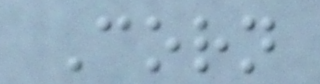Corn
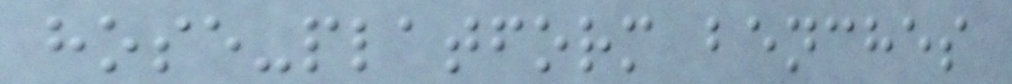hose-platform benches
